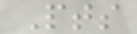Pts
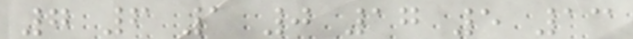7 6 1 0 17 5 13
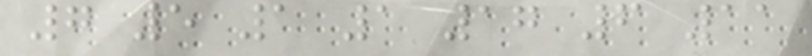7 5 1 1 17 6 11
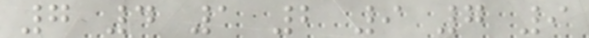7 4 1 2 9 7 9
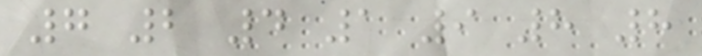7 2 4 1 9 8 8
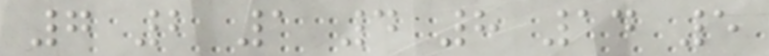7 2 1 4 8 14 5
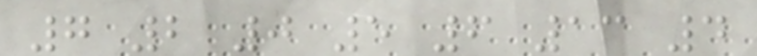7 2 0 5 6 13 4
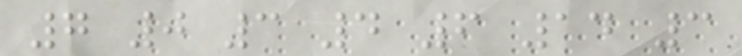7 0 3 4 6 14 3
